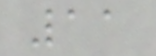11
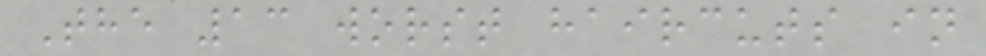The 13 worst haircuts in
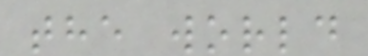the world
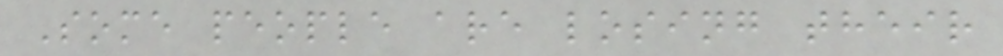Some people are losing their
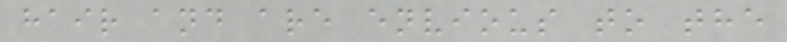hair and are envious to the
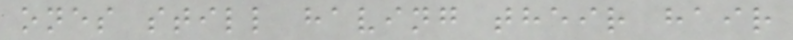ones still having their hair
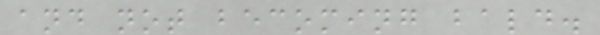and not becoming bald.
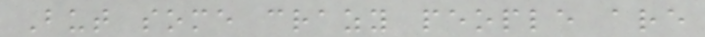But some crazy people are
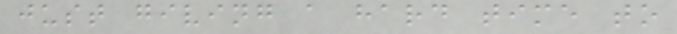just giving a hard time to
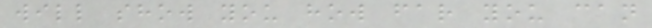will show you how far you can
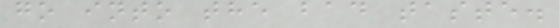go into the bad taste.
